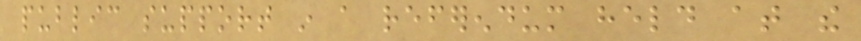public support in a referendum held at the
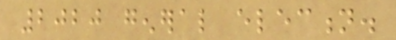2020 general election.
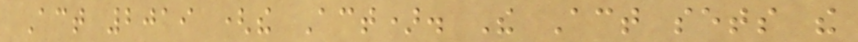Act 2019 (the Act). The Act sets the
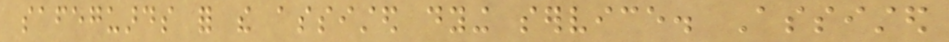safeguards for the assisted dying service. Assisted
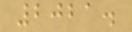2021.
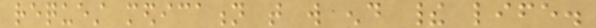request medication that will end their life.
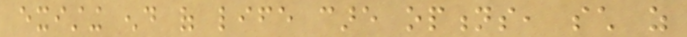existing end of life care options, such as
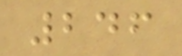246
